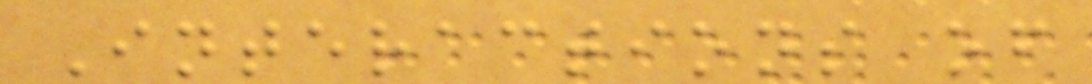Interactions of
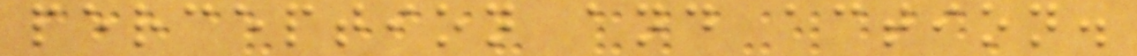perception and action.
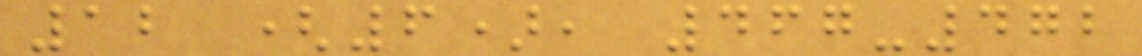12 (6), 467-472
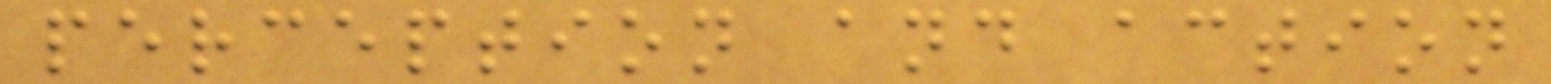perception and action
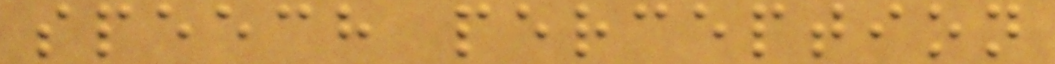speech perception
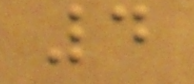4
